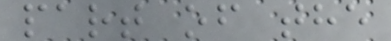part of the
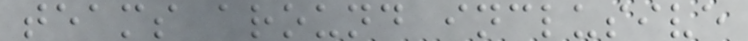teams around inclusive
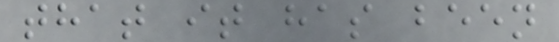that it has been
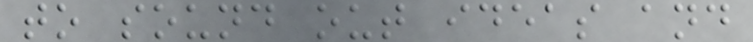to sound out ideas and
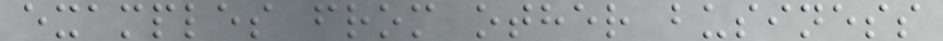examples from other business
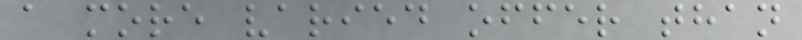a more varied offer than
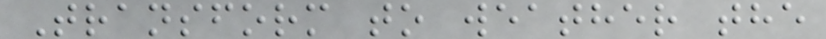Transform to weather the
